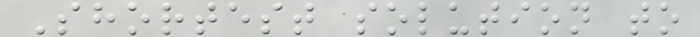Shortest solution to
